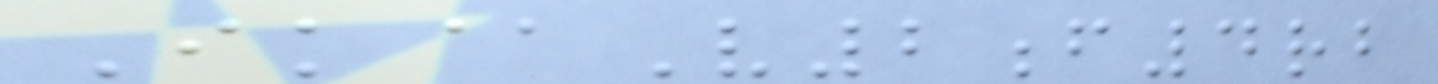Ik@V2f4rb
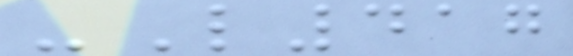-L417
